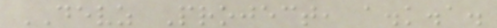DEVZ Project, a.k.a.
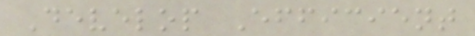Develop Efficient
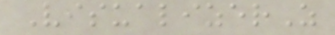VisualizerZ
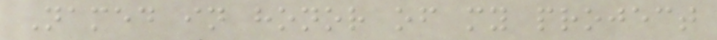Named in honor of my project
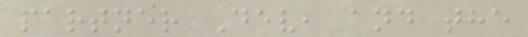partner Dev, and the
